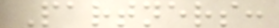Partners:
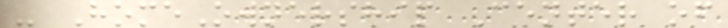- HomeOwnership Center of
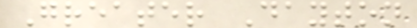Greater Dayton
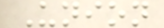Union
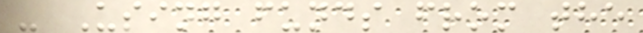- Using funds from the
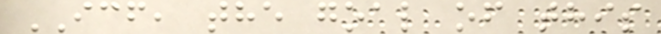ICF, the goal of this
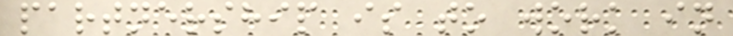partnership is to work in
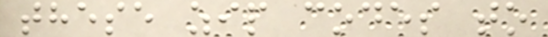these zip codes to
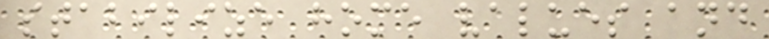stabilize home values and
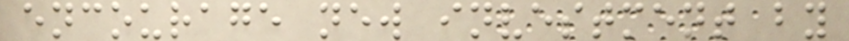encourage new investment by
